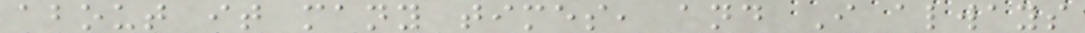about it many times, and I always
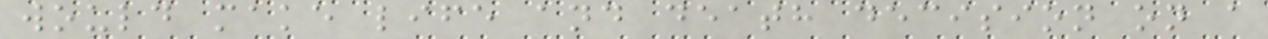would make life and death decision on a
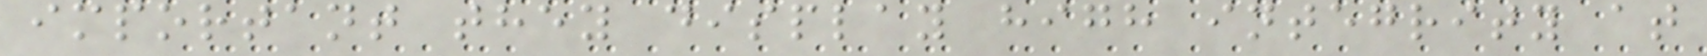important they display high integrity at
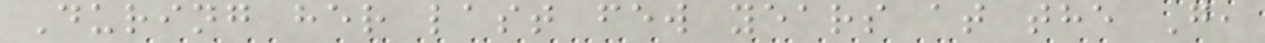During her last few years at the G,
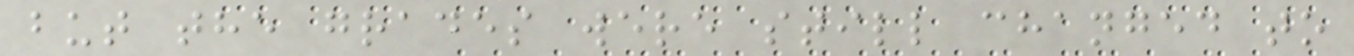but the grades were still changed to
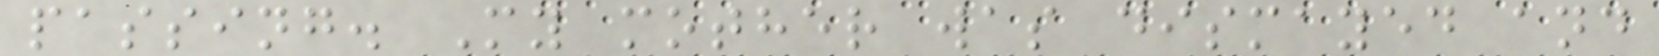passing. My mother was dismayed and
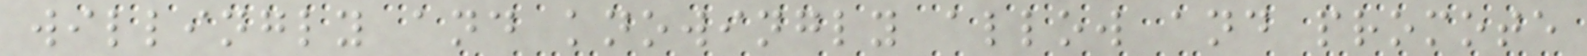willingly and knowingly allow and promote
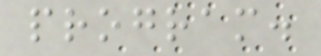program.
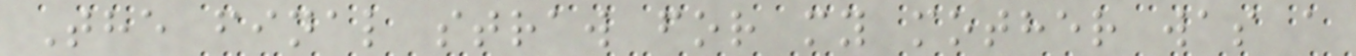The final straw for my mother was a
